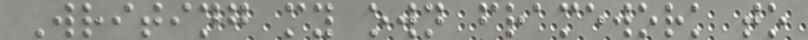Writing my own framework to
